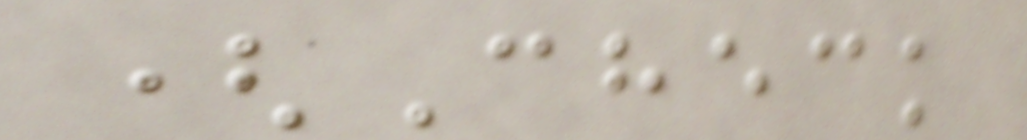(Check
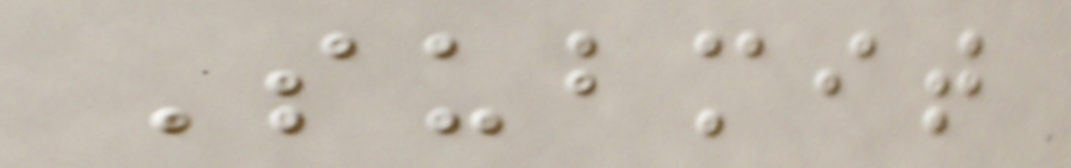Submit
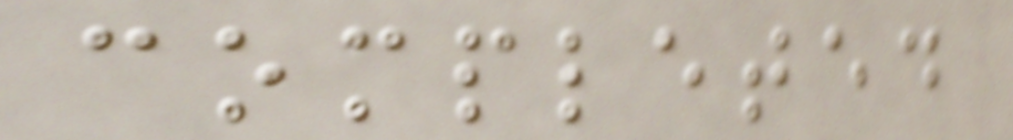completed
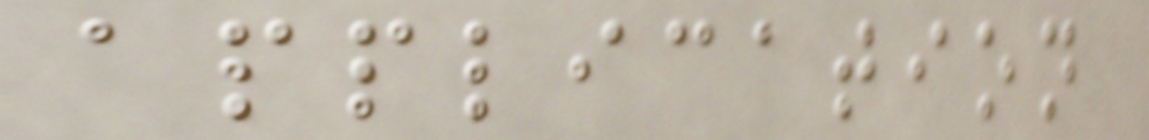application
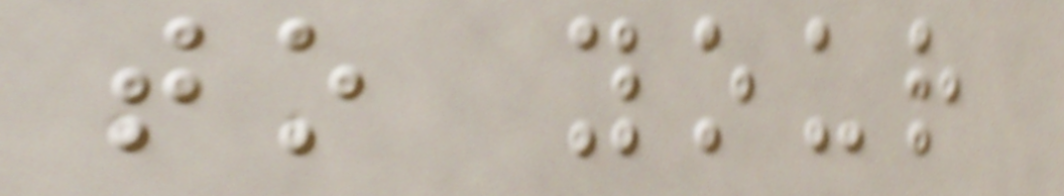to your
